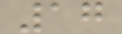17
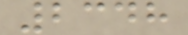2348
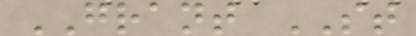GRANT ST
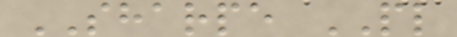SHARPE PL
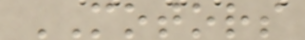MOTORS
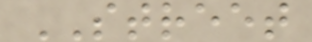STREET
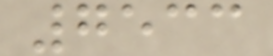7533
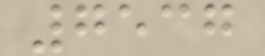7537
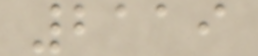2119
